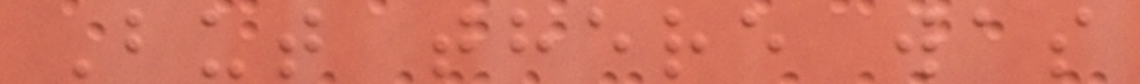But there was
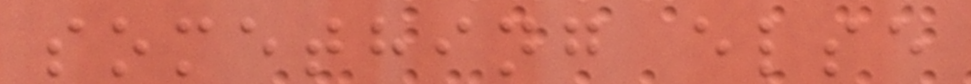something else
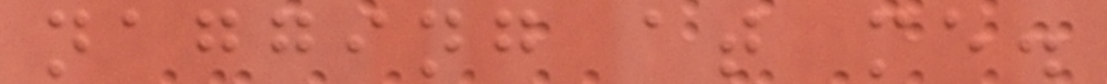nagging at me.
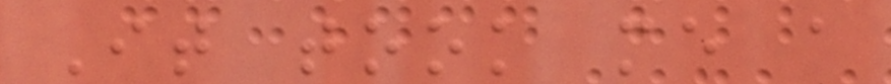It took me a
